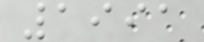1991
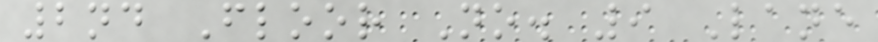2nd Floor No. 9 Lane
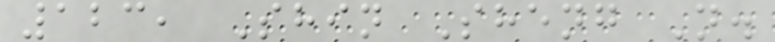123, Shin Sheng N.
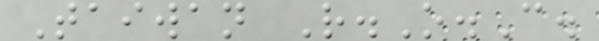Taiwan R.O.C.
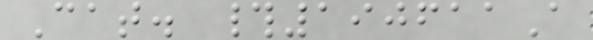Cat. #190611A
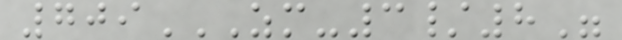709ZM-3/8"
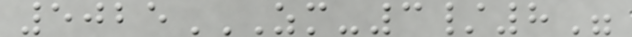5025ZM-3/8"
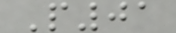P01
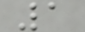1
